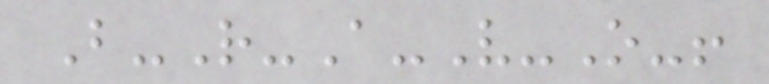B-R-A-V-O-!
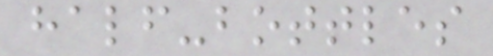half-bottles
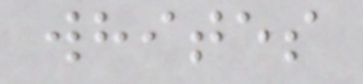whites
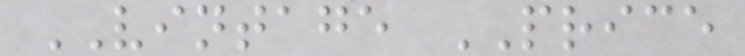VINTAGE PRICE
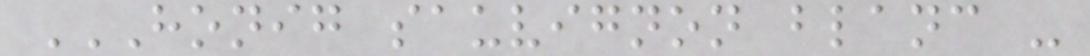HONIG SAUVIGNON BLANC -
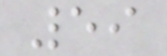59
